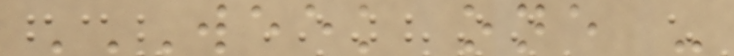WEEK ONE -
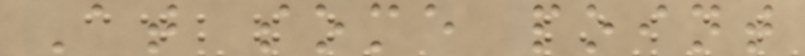At some point
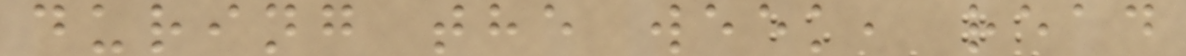during the week, read
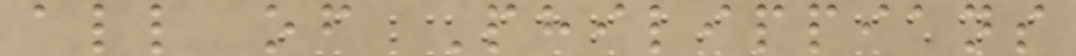all of Philippians
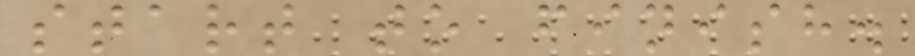start to finish.
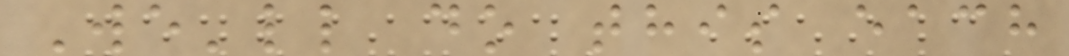We'll do this each
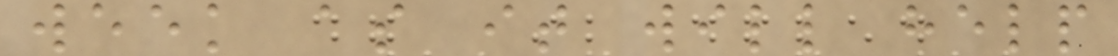week as it will help
